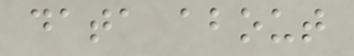data about
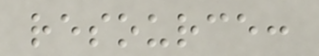resource:
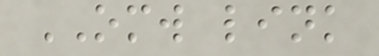OMW link
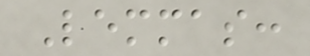Lemmas:
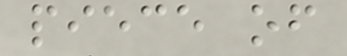piece of
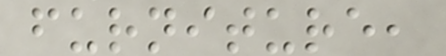furniture,
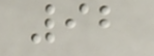92
